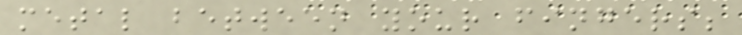metal between your fingers;
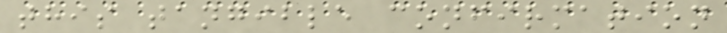this tangible confirmation
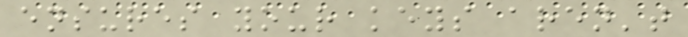ensures your keys aren't
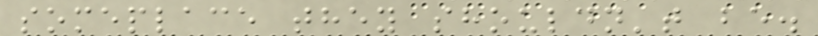someplace they shouldn't be.
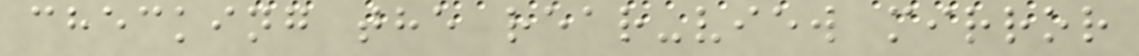checking the rear-view mirror
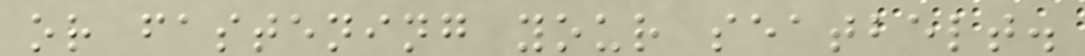or fastening your seatbelt.
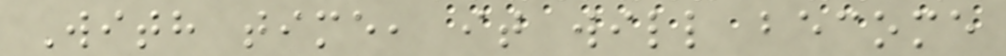With time, it will become
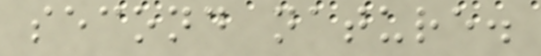second nature.
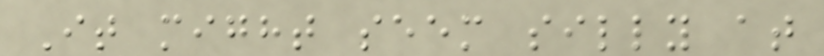It might seem silly at
